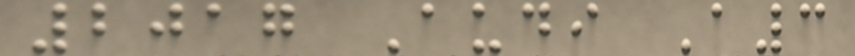2017 Audi A3
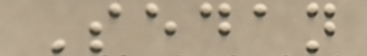Sedan
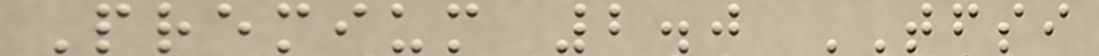Premium 2.0 TFSI
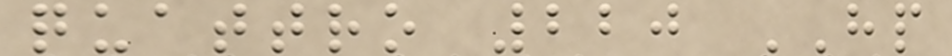quattro 220 HP
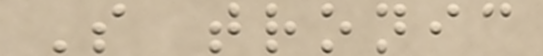S tronic
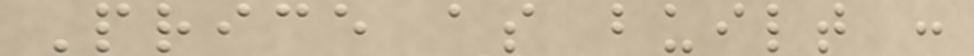Price as built :
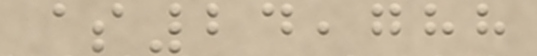$24,788
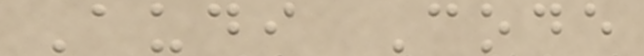Audi Code
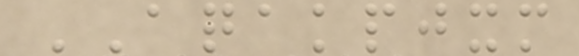AQAKPJXM
